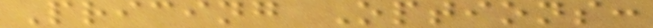Pricing Options:
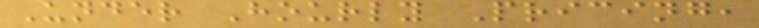Under Hourly Pricing,
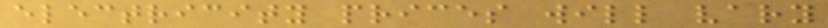electricity prices will vary
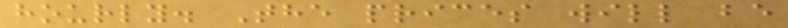hourly. The prices will be
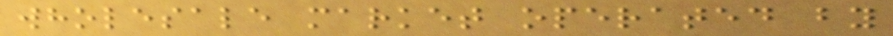wholesale market operated by
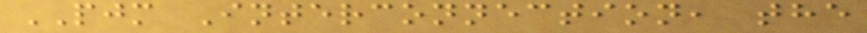PJM Interconnection, the
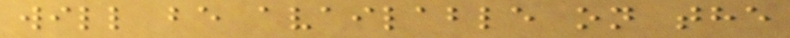will be available on the
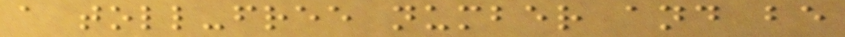a toll-free number and be
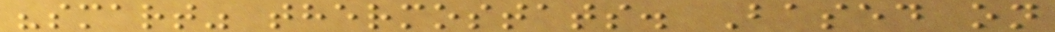"smart" thermostats. Based on
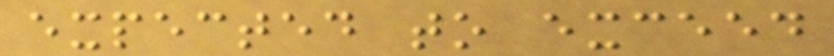expected to exceed
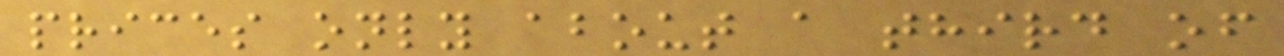prices only about a third of
